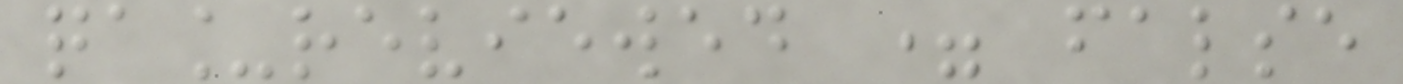qa_reviewed = false
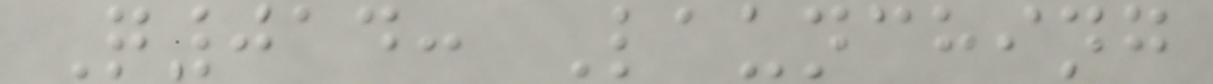Q014: Launching
